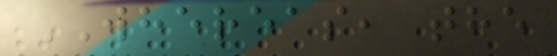WHEREAS, the
